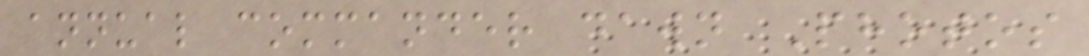annual commander dawn Photos
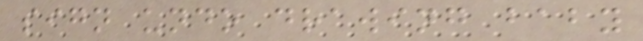sign undo drawing baby
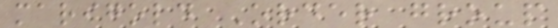marigold Order group
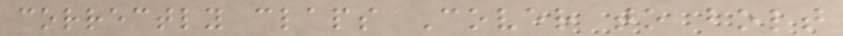correctly claps Cover to bolt
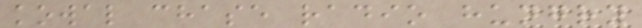kowal chase radio hungry
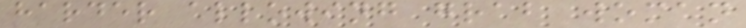harder allowing grab woman
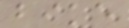bike
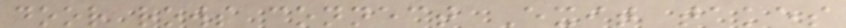door rows connect Exit takes
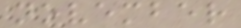november
